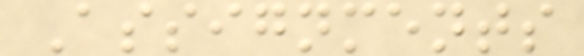Assignments
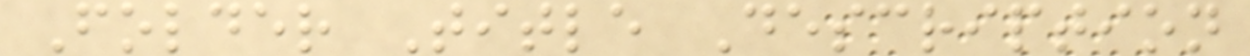Folder Title Description
